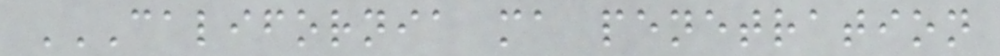CALIFORNIA MA PENETRATION
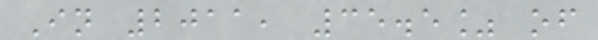In 2011, 35.5% of
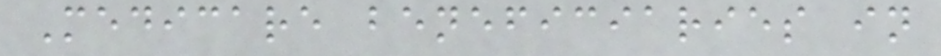Medicare beneficiaries in
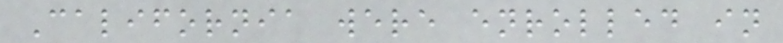California were enrolled in
